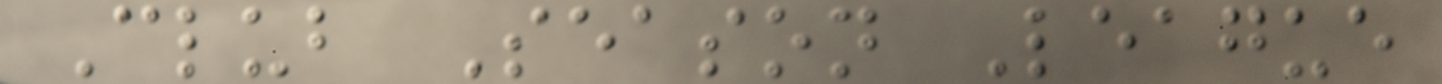Club Season League
